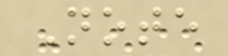Note
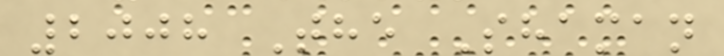2008 The Shaman
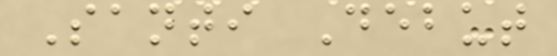Santi Debut
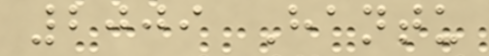2009 Hantu
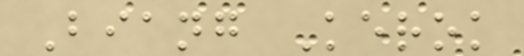Biang Kerok
